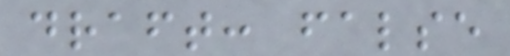draft: false
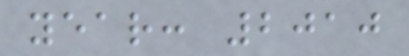year: 2010
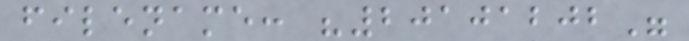filename: "20101202"
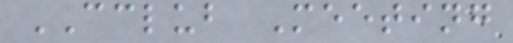CCLUB Meeting
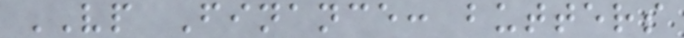VP Finance: butters
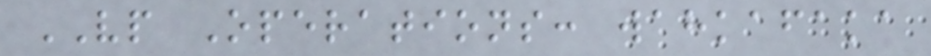VP Operations: wahkafaka
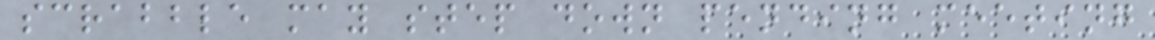scrabble may step down pending meeting
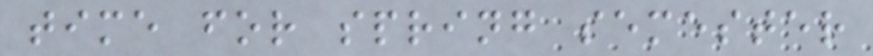time for spring semester
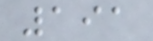191
